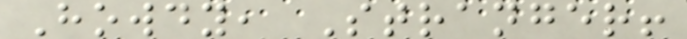Howdy, Stranger!
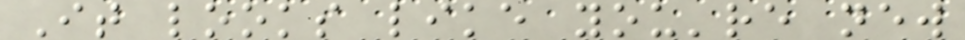It looks like you're new
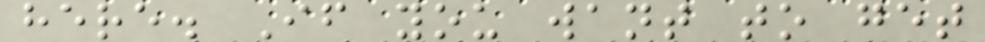here. If you want to get
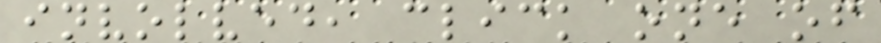involved, click one of
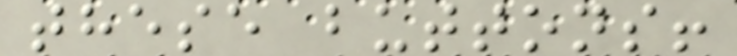these buttons!
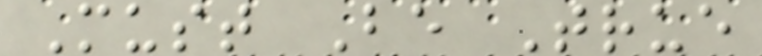Must Be True
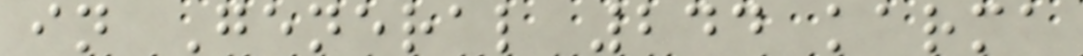in General 244 karma
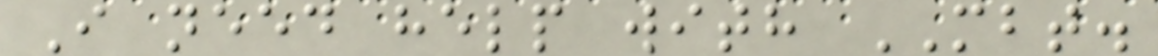I need help with MBT.
